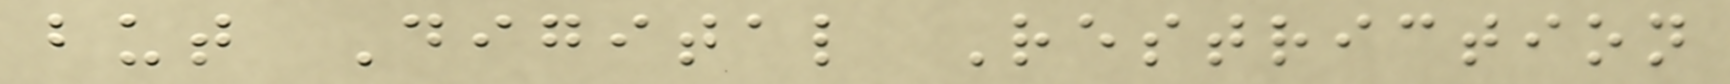but Digital Restriction
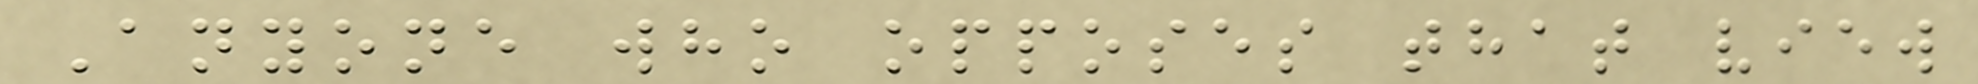Anyone who opposes that view
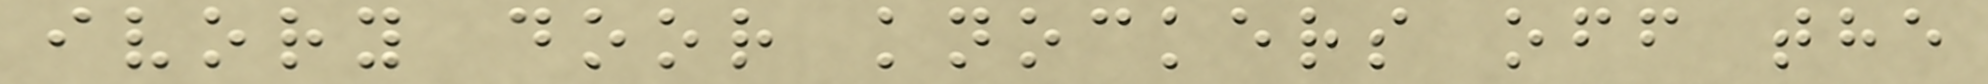ivory door knockers off the
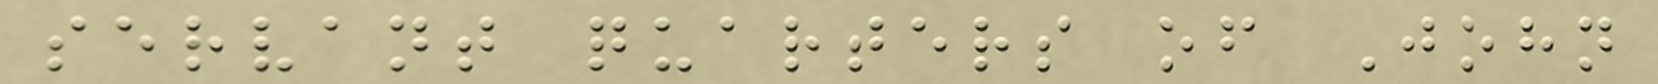servant quarters of John
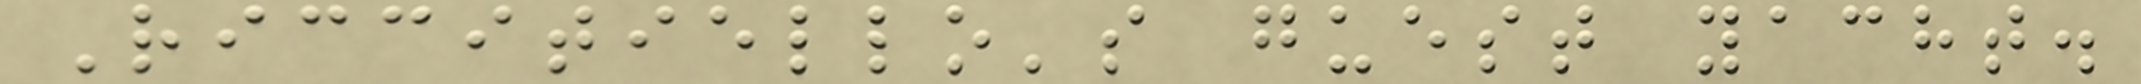Riccitiello's guest yacht.
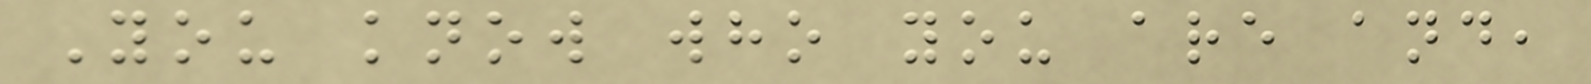You know who you are and,
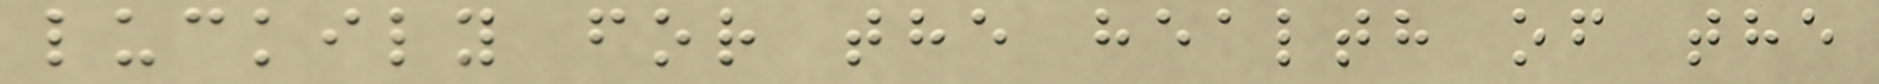luckily for the health of the
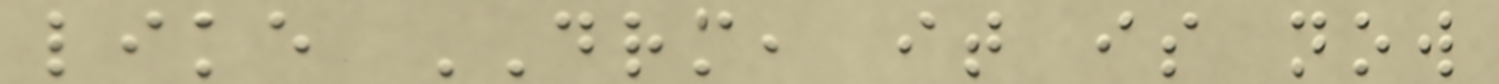like DRM, it is now
